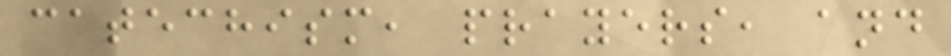catechism, prayers, and
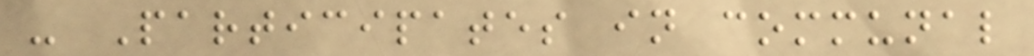- Participates in communal
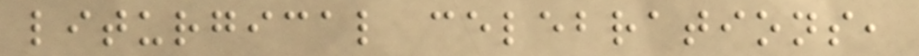liturgical celebrations,
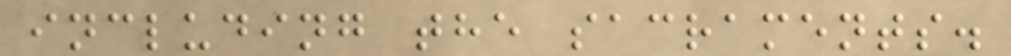including the sacraments.
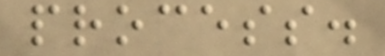process.
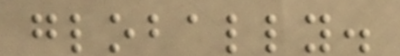globally.
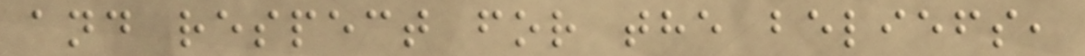and respect for the beliefs,
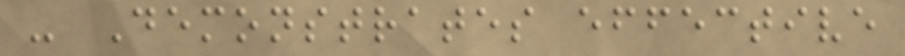- Demonstrates effective
